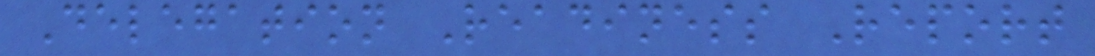Delegation Readiness Report
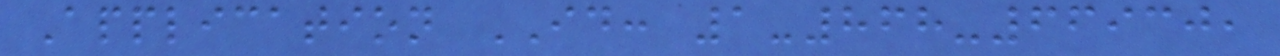Application ID: 1-868-66930,
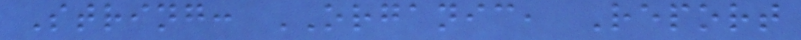String: ORGANIC, Report
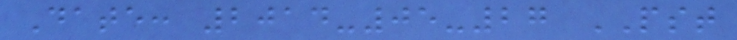Date: 2014-05-27 PST
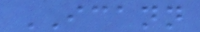ICANN
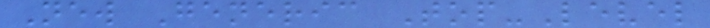New Generic Top-Level
